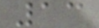13
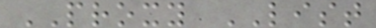PROXY LIST
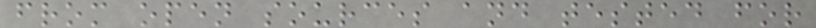from open sources and tested for
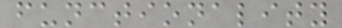functionality
